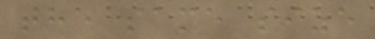the same size
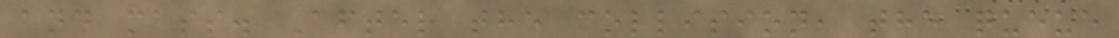and mass. After the collision, the queue
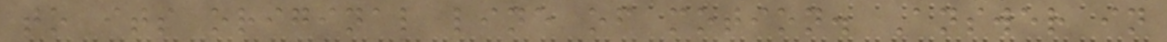to its original line of motion. Answer in
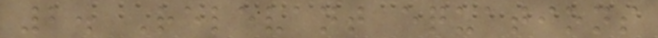2. Relevant equations
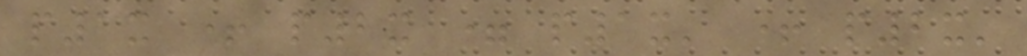p1x + p2x = p1x' + p2x'
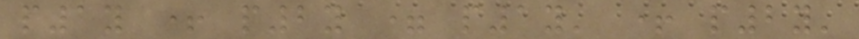p1y + p2y = p1y' + p2y'
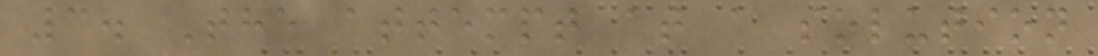3. The attempt at a solution
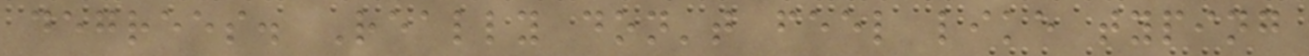degrees. Really don't feel like typing
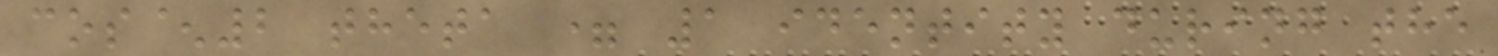cos^2 theta = 1 identity during the
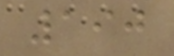190
